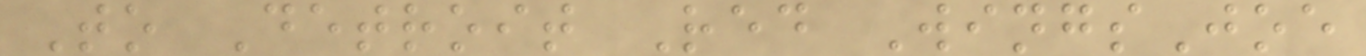To Detroit Red WingsJoe
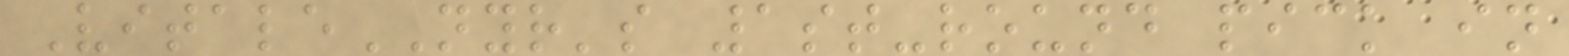VitaleNYR's 1st-round pick in
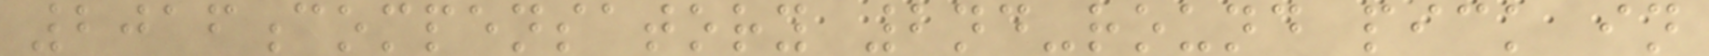2016compensatory 2nd-round pick in
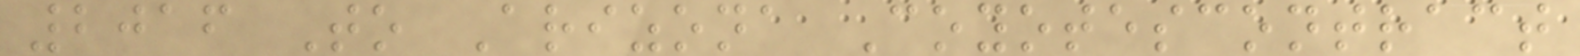2016 To Arizona Coyotescontract
